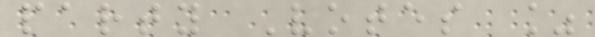party Votes %
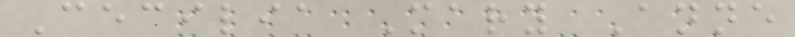Cecilia Mary Anne
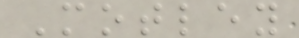Motley
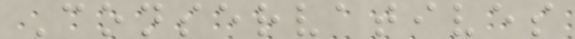Conservatives
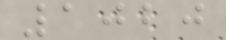1020
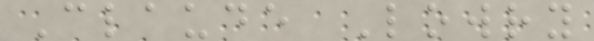Claude Lowry
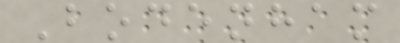Bodenham
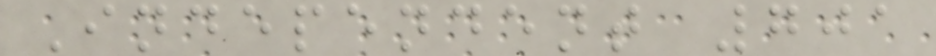Independent 701
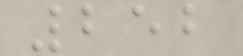252
